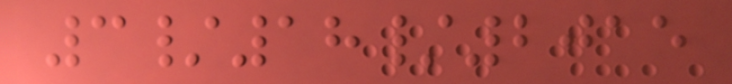3/18/2015
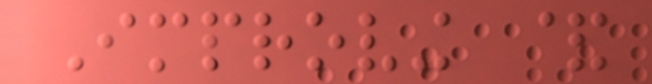Improving &
